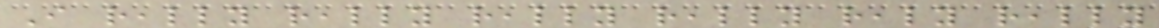I really really really really realy really
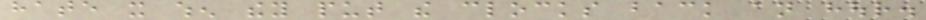hate it when they put the clocks back an hour.
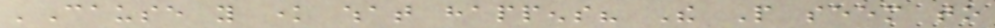'Cause you know what happens? The People seem to
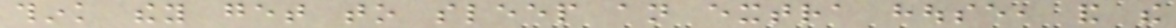think they get to sleep an extra house, and the
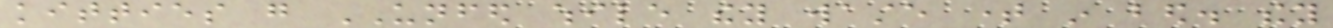kitties go UNFED while they waste time in bed. they
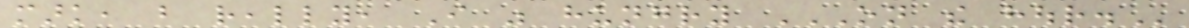mark, but really, I was hungry ON THE HOUR.
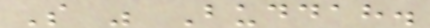So was Buddah.
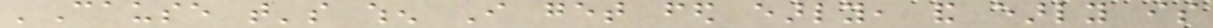'Cause that's when I get fed early, and early is
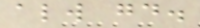always good.
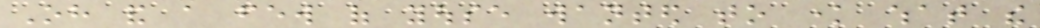Oh and a few of youse wanted to know what the
